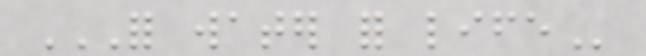FOR WATER FOR LIFE
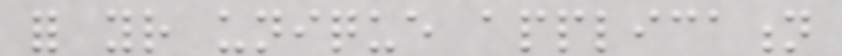for your unique application
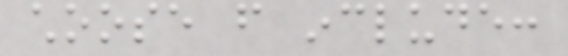choose from include:
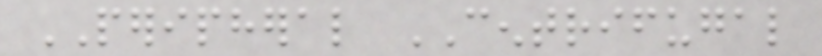PERIPHERAL CENTRIFUGAL
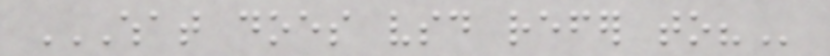WHAT DOES VSD REFER TO?
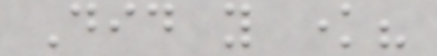Did you know?
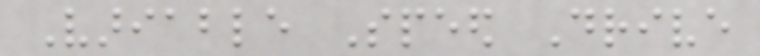Variable Speed Drive
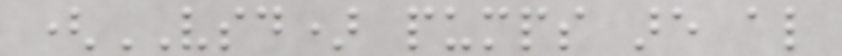(VSD) pumps are also
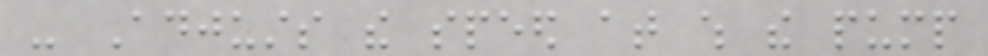- Adjusts the speed at which the pump
